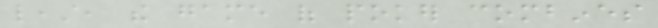least, the game of poker combines
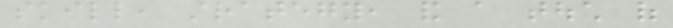skill, strategy, and a touch of
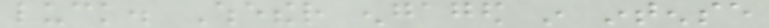luck. Whether engaged in intense
